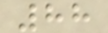88
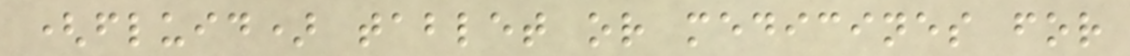(fluid) tablet or medicines for
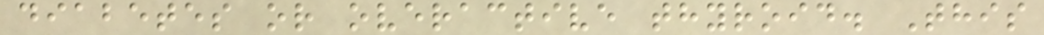diabetes or overactive thyroid. This
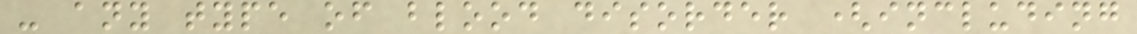- any type of blood disorder (including
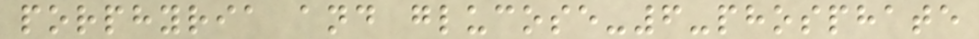porphyria and glucose-6-phosphate
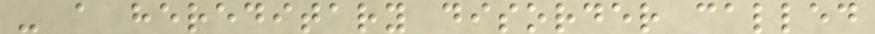- a hereditary disorder called
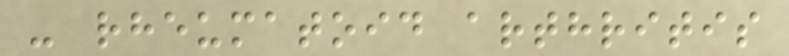- rheumatoid arthritis
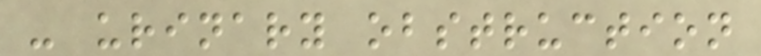- urinary obstruction
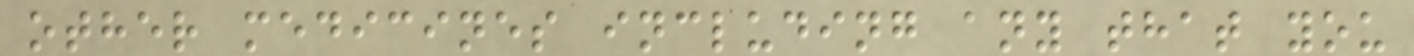other medicines including any that you
